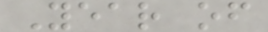Year of
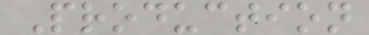Production
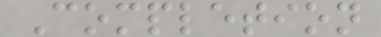Completion
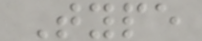Type
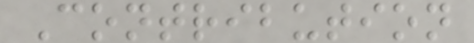Contribution
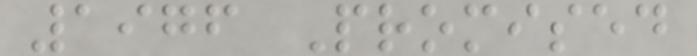1976 Promised
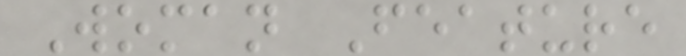Woman Feature
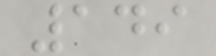149
